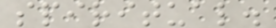spiritual.
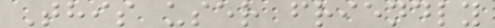This user friendly
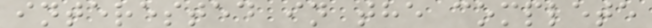interested in the complete
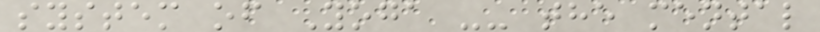system of Yoga -- the mental
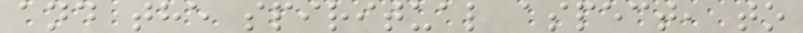and the spiritual aspect, to
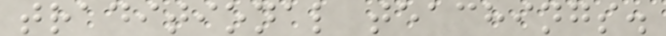traditional teachings.
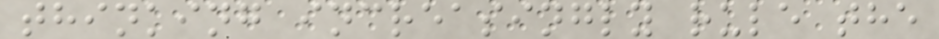thinking increasingly rule the
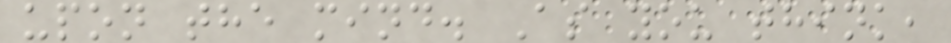upon the mind. As you think,
